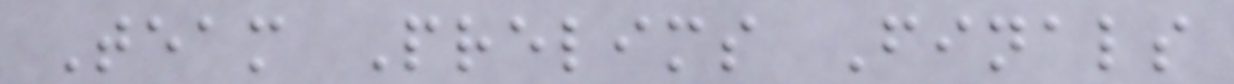Team Prelims Finals
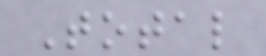Total
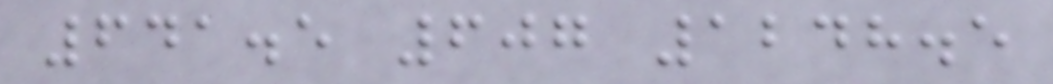641.5 607 1248.5
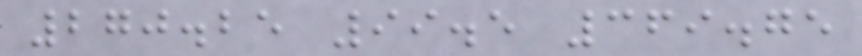270.25 99.5 369.75
